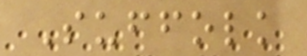Suffolk
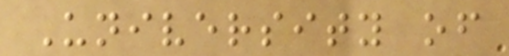University of
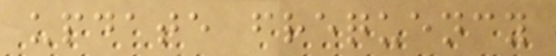update frequency
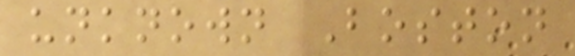unknown Boston
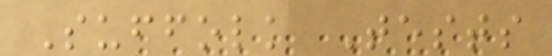Suffolk Tests
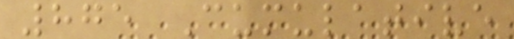875 Cumulative
